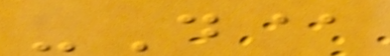-D@
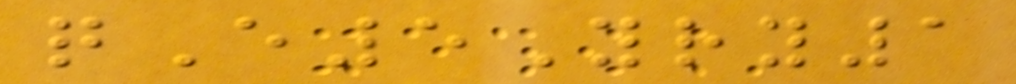qE5Yry1
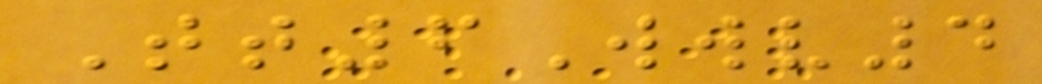Tt6Wwv4
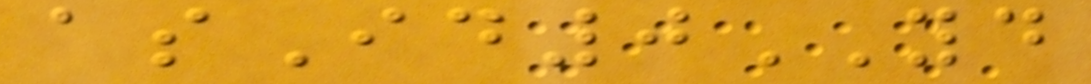asId0YD
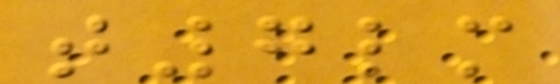t7lm
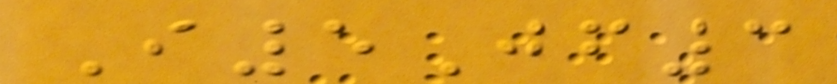I5Jf3
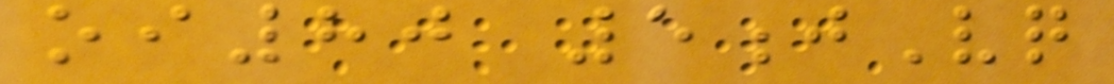oi80 5jVq
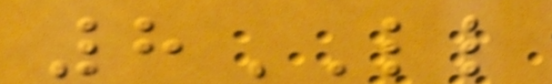8LL
